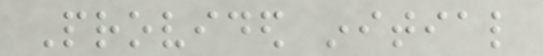Provided initial
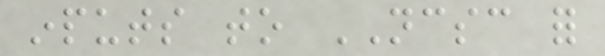inputs to NCSC for
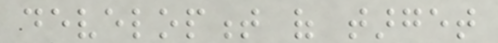development of target
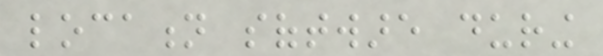location software during
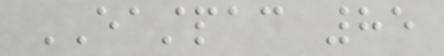EASTPAC 85
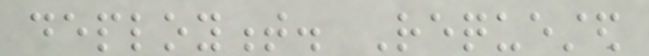deployment. Requested
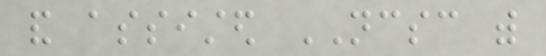and assisted NCSC with
